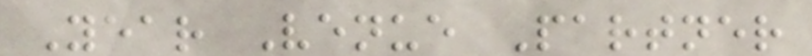Year Venue Partner
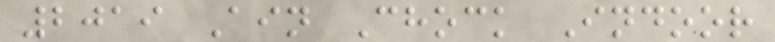2019 Ain Chock Indoor
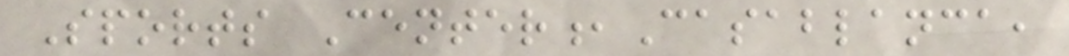Sports Center,Casablanca,
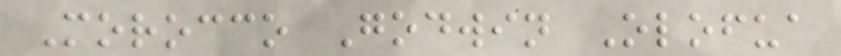Morocco Godwin Olofua
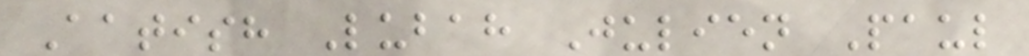Aatish Lubah Julien Paul
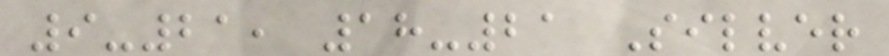9-21, 18-21 Silver
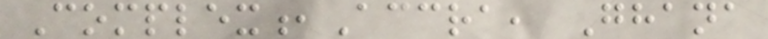Complex,Accra, Ghana
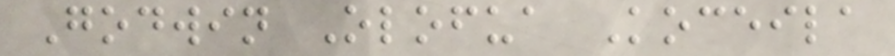Godwin Olofua Koceila
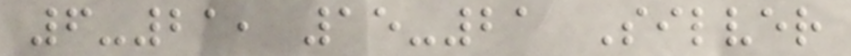6-21, 15-21 Silver
